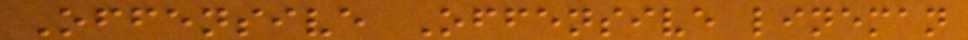Offensive Offensive lineman
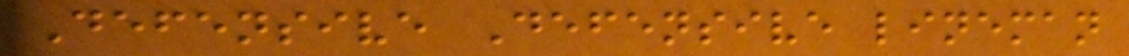Defensive Defensive lineman
